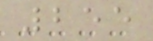255
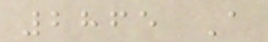2865 A
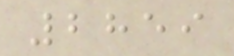2859
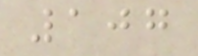107
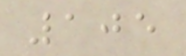105
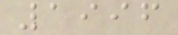1996
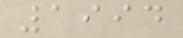1994
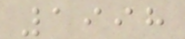1998
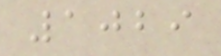1029
